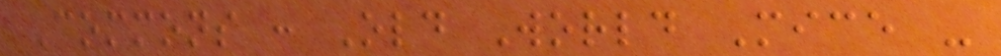Commons : Old World Mice -
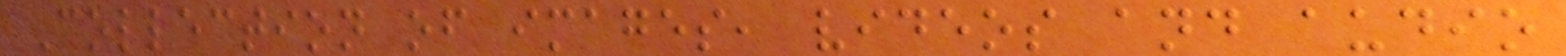Collection of images, videos and audio
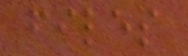files
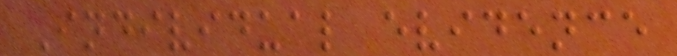Individual evidence
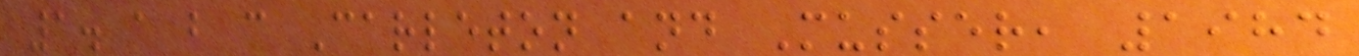1. a b c Carleton and Musser, 1984
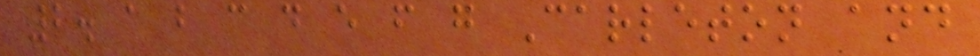2. a b c d e f g Carleton and
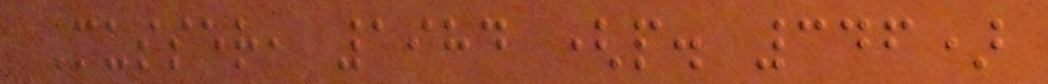Musser, 1984 (p. 346)
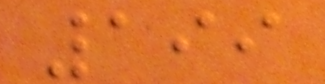199
